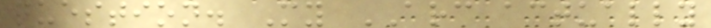question. My ARC actually
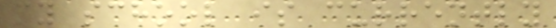my school is currently
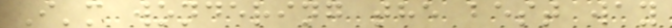I'm wondering the best way
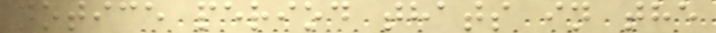notice period thats in the
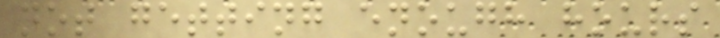not getting enough hours
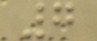7
